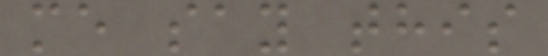me say this
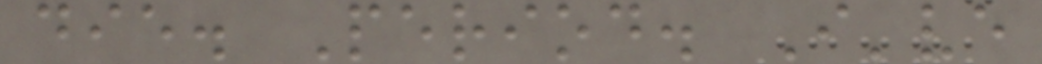die. Period. I've
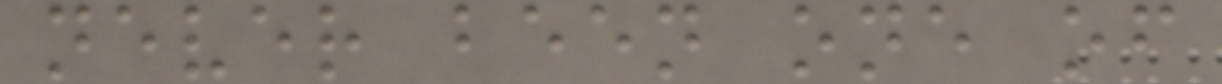never been one of
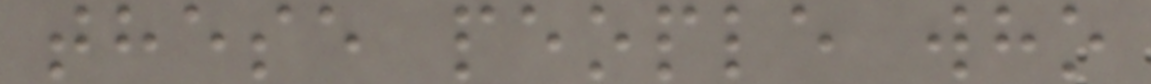these people who
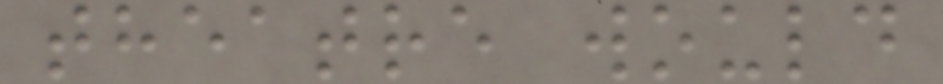theatre would
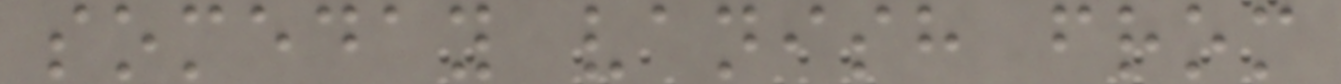someday vanish from
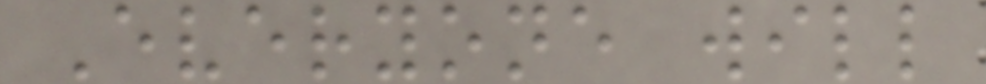Everyone will
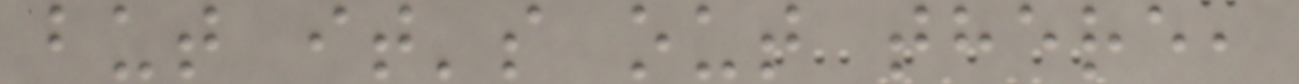but it's out there,
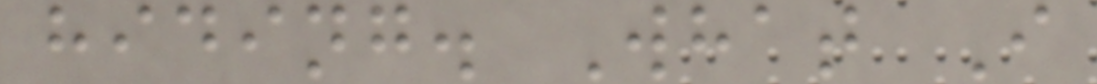hiding. What I
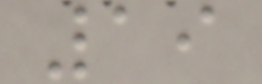19
